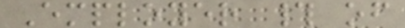Employer # of
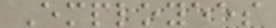Employees
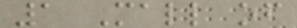1 Mall of
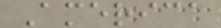America
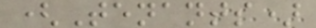(Tenants)
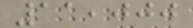11,000
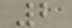2
